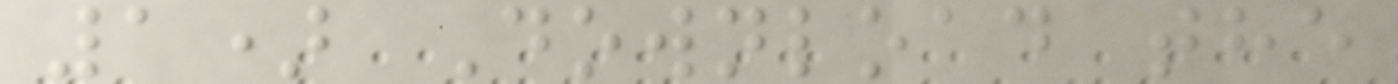1) Download the
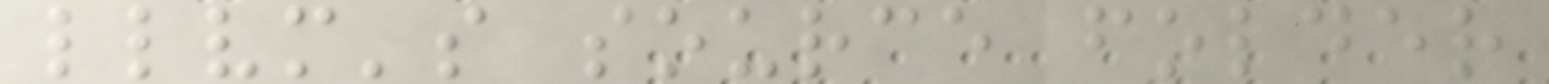llvm's source folder
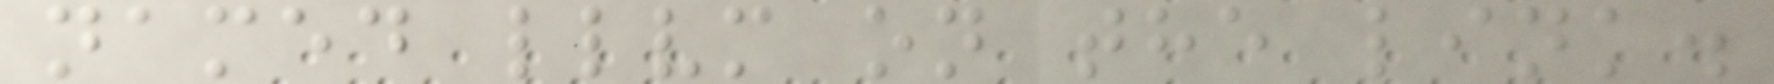named llvm on the link.
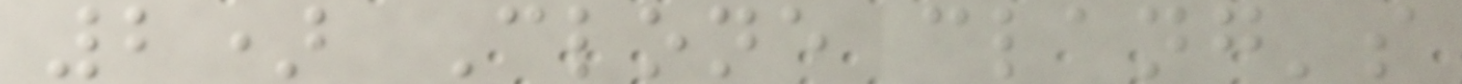2) Clone clang's
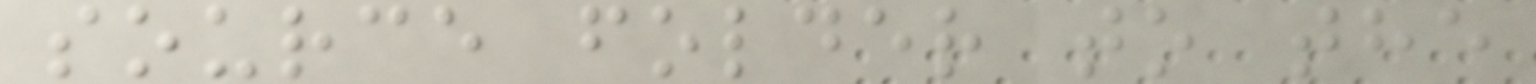source folder to the
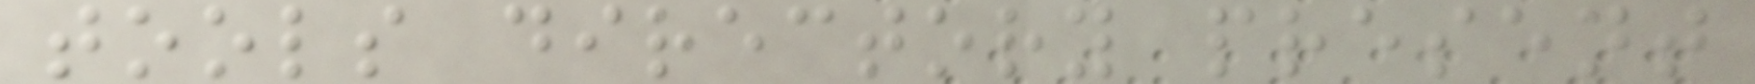tools directory present
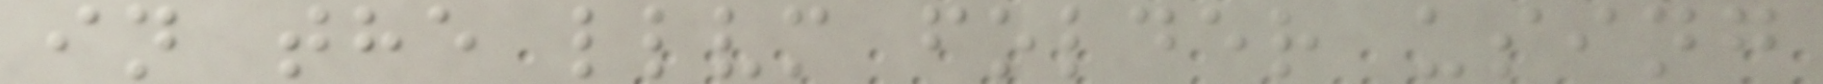in the llvm folder using
